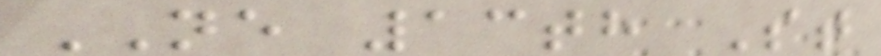NE 13th St
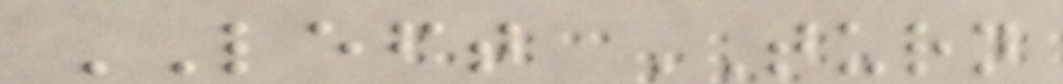LEFT TURN
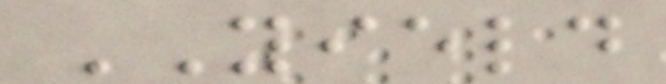YIELD
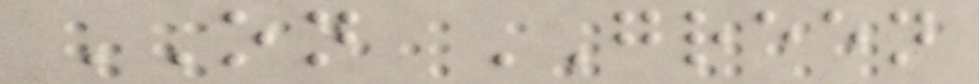ON GREEN
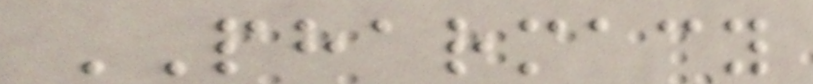PHARMACY
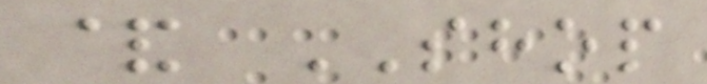& SHOP
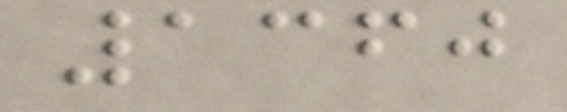1360
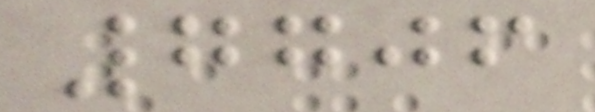7706
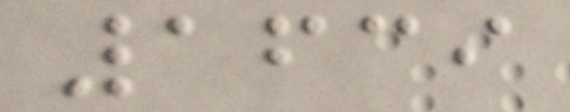1639
